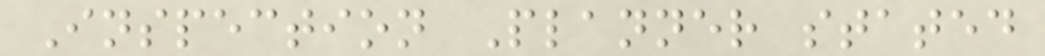Inspection Planner stated
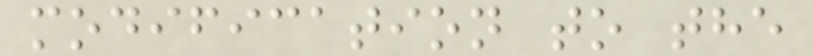modification to the
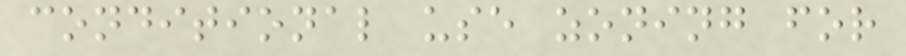conditional use zoning for
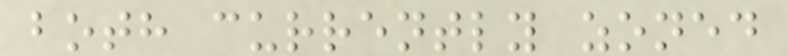both currently zoned
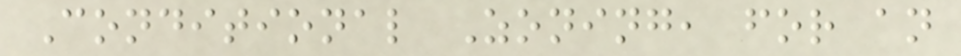Conditional Zoning, for an
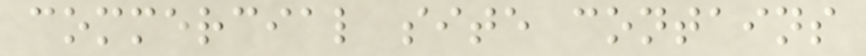commercial site contains
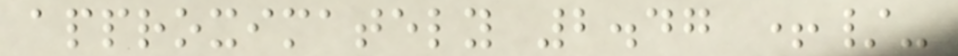approximately 2.47 +/-
